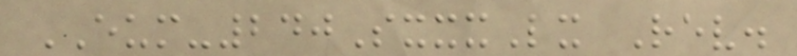EUM-240SxxxLx Rev.
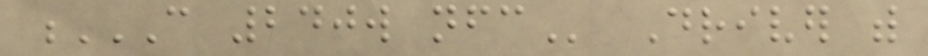C 240W NFC Driver with
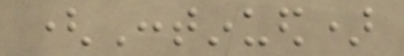(Continued)
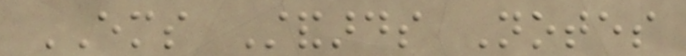EMS Standards Notes
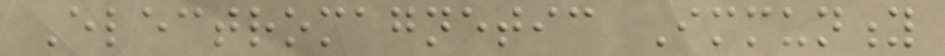Electromagnetic Immunity
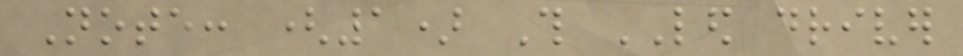Note: (1) This LED driver
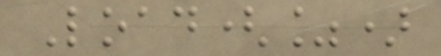Load(%)
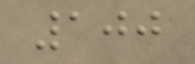100
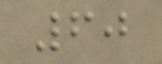60
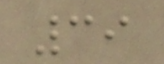39
